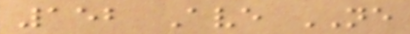152 Ave NE
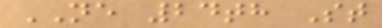NE 24th St
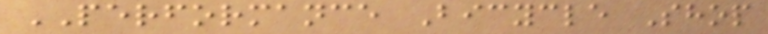PERFORMANCE Bicycle Shop
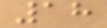18
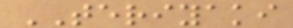TERIYAKI
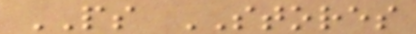PS STORES
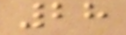28
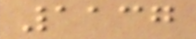1137
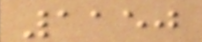1150
